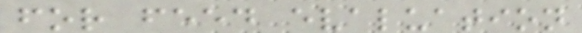for feed evaluation
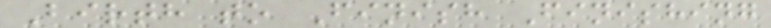Birth to Finish Finishing
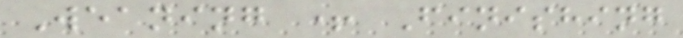Weaning + Finishing
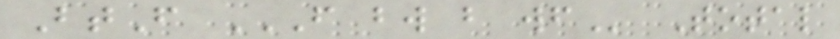BtF F BW B WF Total
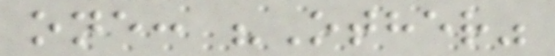one: "Other"
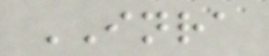INRA
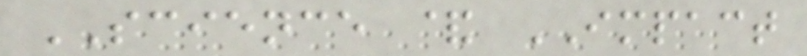SCIENCE & IMPACT
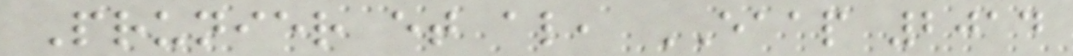Prunier et al, EAAP 2014
